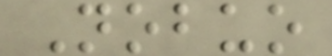Nobuo
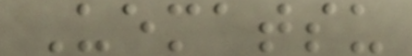Uematsu
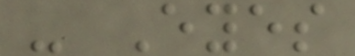- Eyes
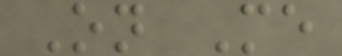On Me
